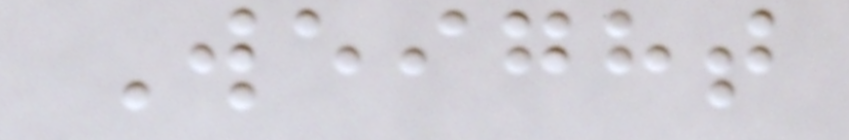Weight
